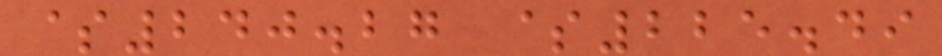$240.27 $225.49
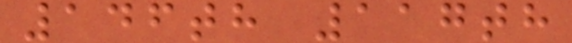146th 117th
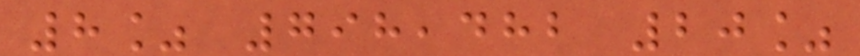8% 798,482 20%
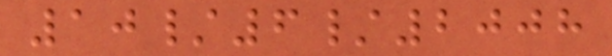10/6/2008
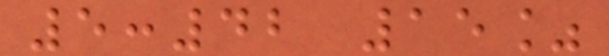5:42 15%
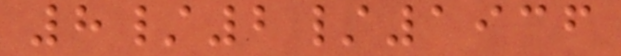8/2/1936
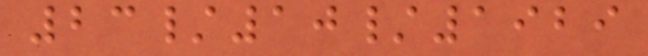23/10/1929
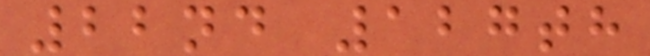22nd 127th
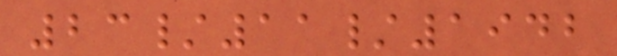23/11/1942
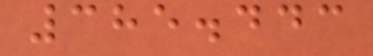385.443
